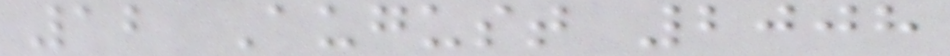12 August 2008
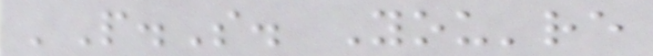'P.S. You're
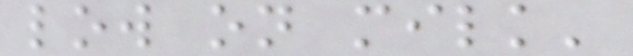low on milk'
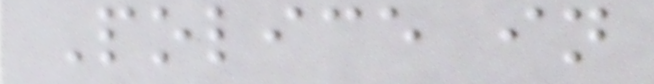Police in
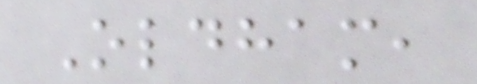Oldham,
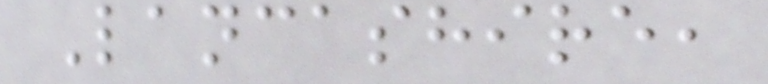Lancashire,
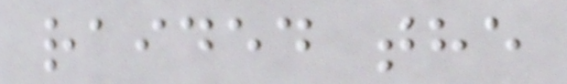raided the
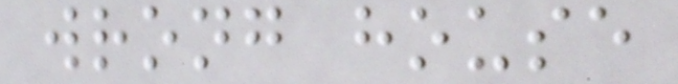wrong house
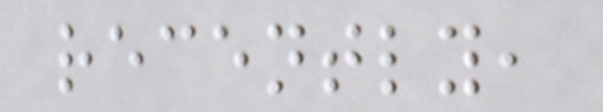recently,
